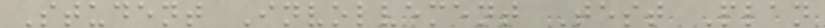Student Involvement Test Plan
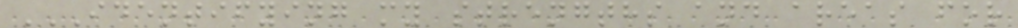IDENTIFYING MY STRENGTHS AND AREAS FOR
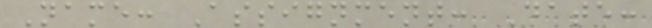Name: Assignment: Date:
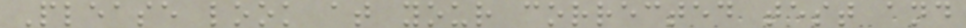Please look at your corrected test and
